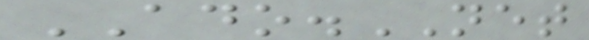ADO.NET
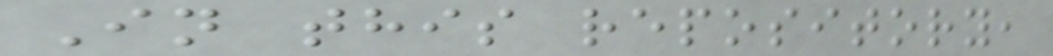In this repository,
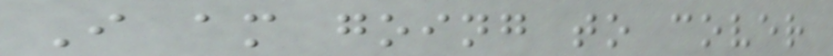I am going to cover
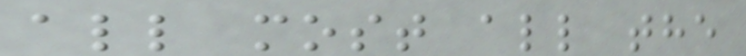all most all the
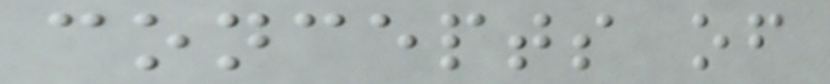concepts of
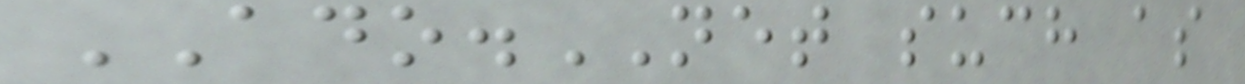ADO.NET such as
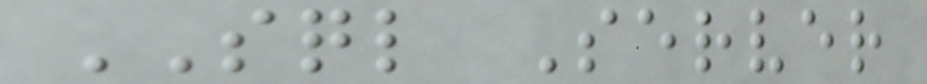SQL Server
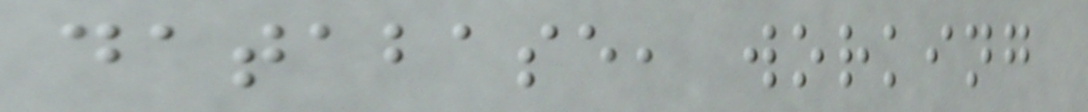database, working
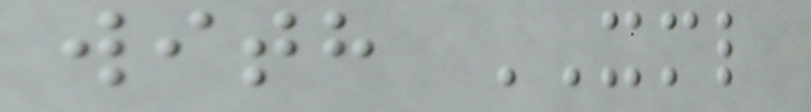with XML
